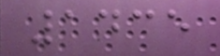1435
